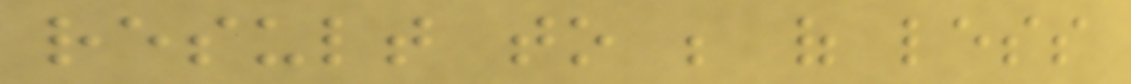result to be of less
